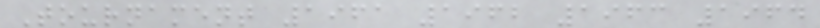Tournament 1961 1962 1963 1964
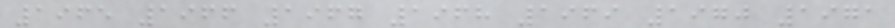1965 1966 1967 1968 1969 1970 1971
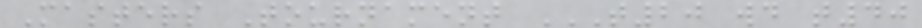Masters Tournament T20 WD T40
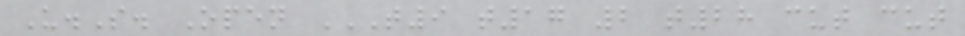U.S. Open T9 T17 2 T28 CUT CUT
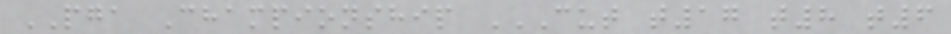PGA Championship CUT T17 T8 T6
